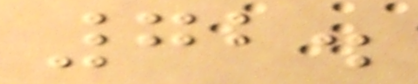72.
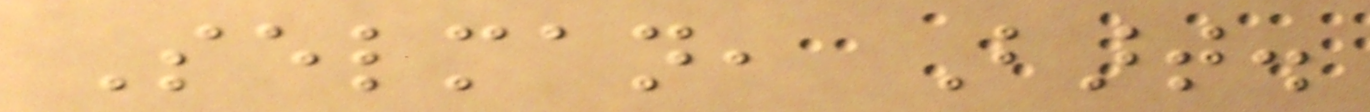Selman, Bart.
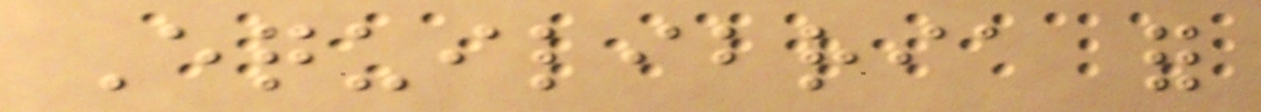Equilibria for
